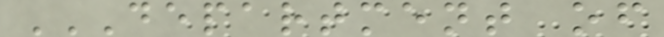DEPARTMENT OF
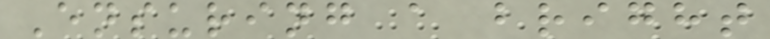Ensuring a bright
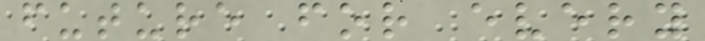future for every
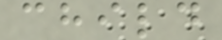child
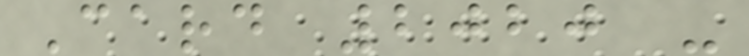Card 2020 -
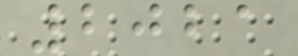2021
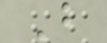B
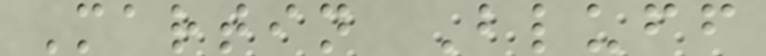Martin Bluff
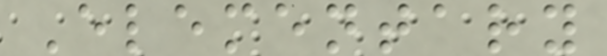Elementary
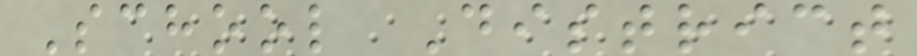School District
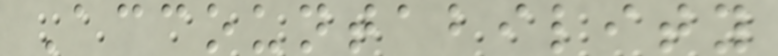Accountability
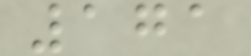171
